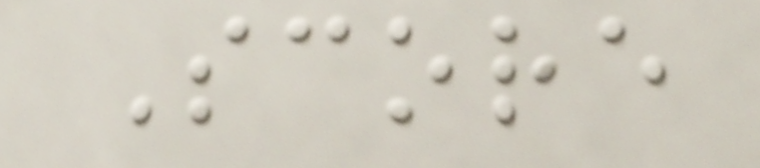Score
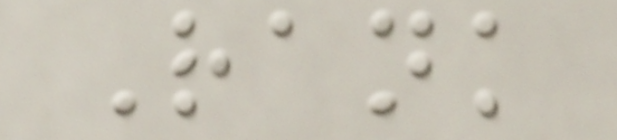Rank
